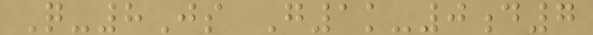Q-8Js G1k-0d7
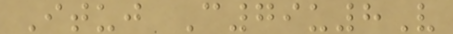Ituj C79u8V
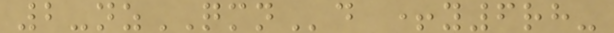2-nzQMNd +y6rh-
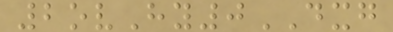2ovHy0DXG
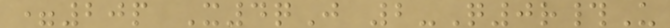=20p X4qJ 2-Q0r#U
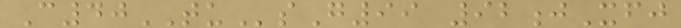C40TUsG99 92jXfj
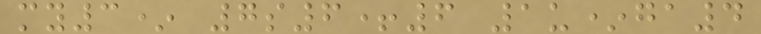my3* 7s6+6 1u*ga4
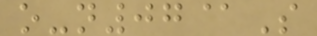o-n07@S
